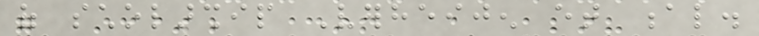of scholarship Verheijen et al.
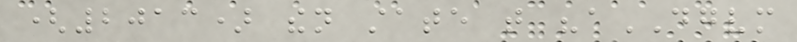(2013) then state that "aDGVM
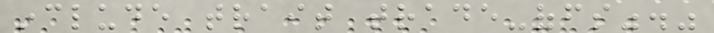include trait trade-offs"."
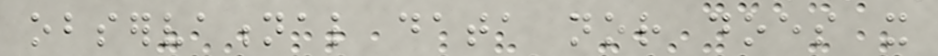observational data nor does it
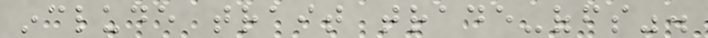include trait trade-offs".
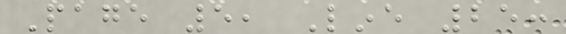Page 5, Line 25:
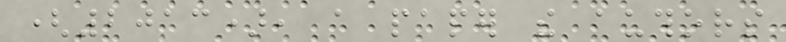(2013), a paper the authors
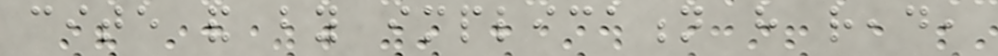cite and by implication have read,
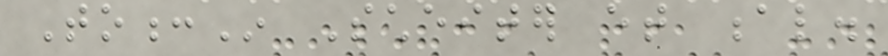To:In Scheiter et al.
